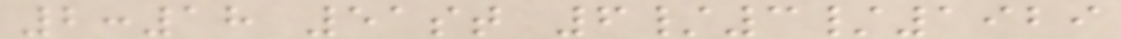2:18 51st 6/3/1929
